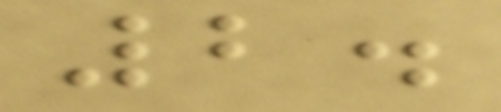2.
